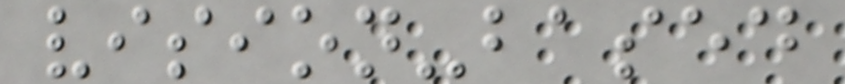vision-based
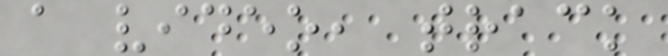a video, track
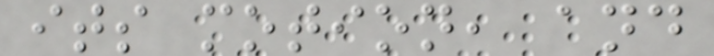its motion, and
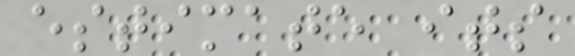estimate its
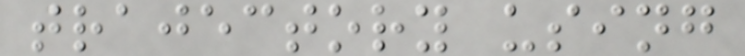trajectory using
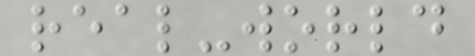real-world
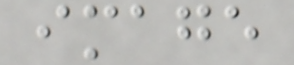image
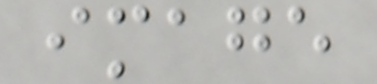image
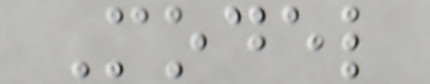Model
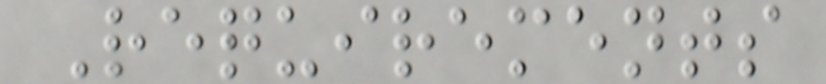Requirements
